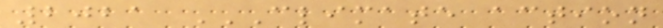2021 CLIMATE ACTION
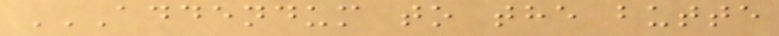ADDENDUM TO THE BUTTE
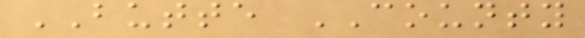BUTTE COUNTY
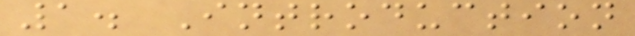1. Introduction
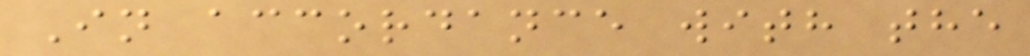In accordance with the
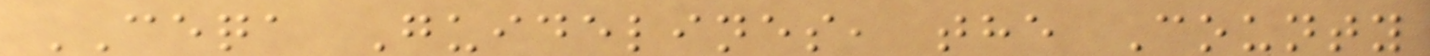CEQA Guidelines, the County
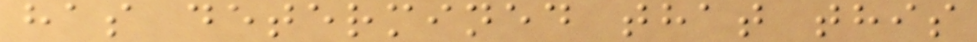has determined that this
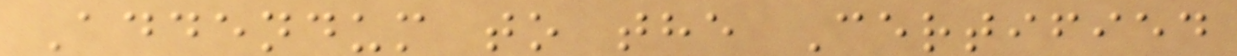Addendum to the Certified
